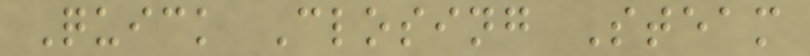Quick Closing Steam
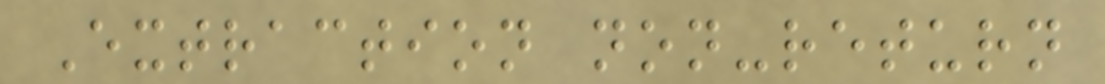Extraction non-return
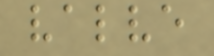valve
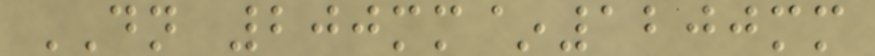DN 200mm~1200mm
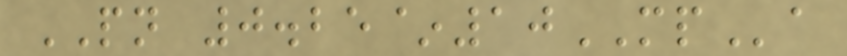PN 0.25~10MPa
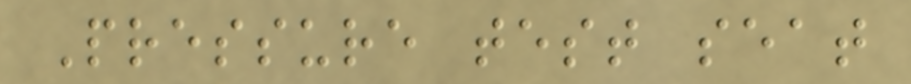Pressure test seat
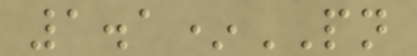1.1*PN
